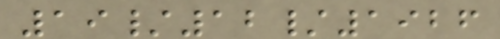19/12/1926
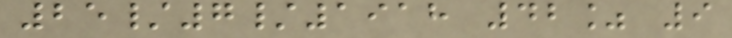25/7/1918 42% 9
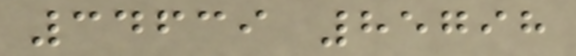34639 85798
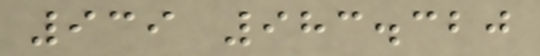939 983.320
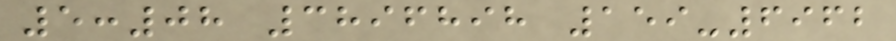5:08 3896898 159-6962
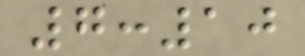7:10
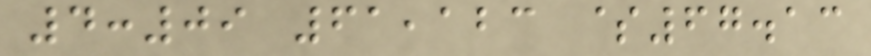4:09 61,123 $67.13
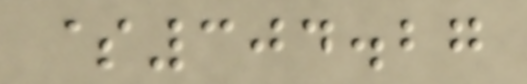$304.27
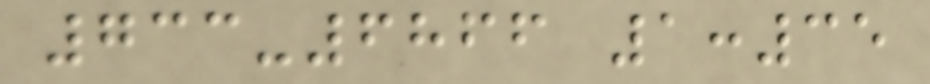733-6866 1:35
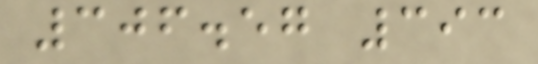306.57 393
